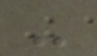-
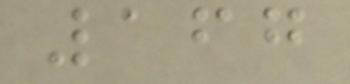167
